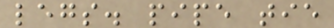legs. pipe tie
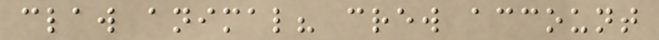claw animal? crew account
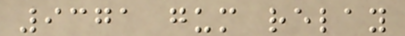9371 gum relay
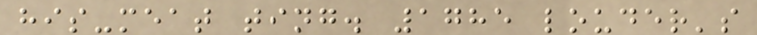his-meat ting. 1785 louder's
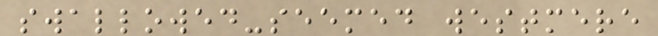swallowed-seemed westmere
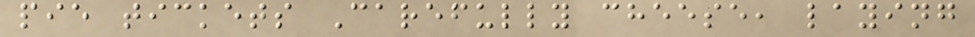pie tickets Carefully cheese, laying
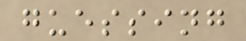guessing
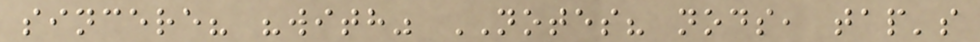sincere? "with" NOTES? nods, tap's
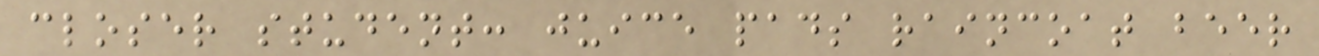closer student: juice pads raincoat beer
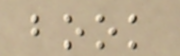book
